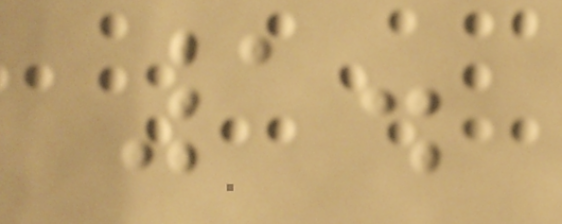1.
